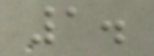1.
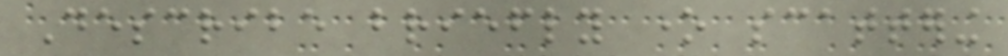Describe briefly one scattering
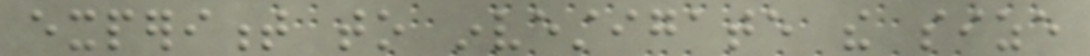experiment to investigate the size
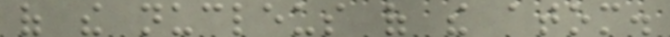of the nucleus of the atom.
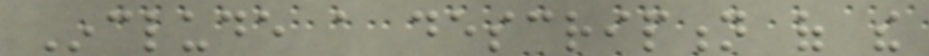Include a description of the
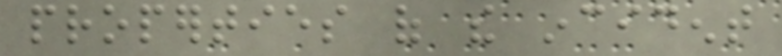properties of the incident
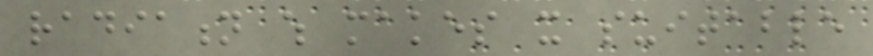radiation which makes it suitable
